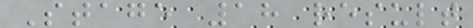Stage 18 result
